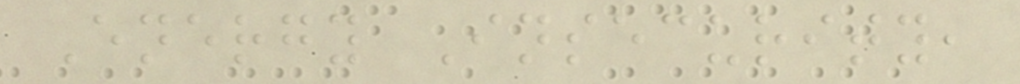Energy Insecurity,
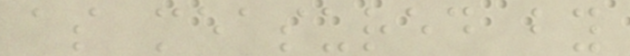as measured by
